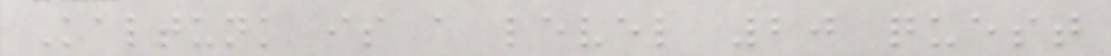Kaltunk is a level 20 quest
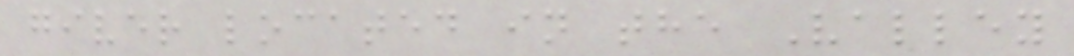giver located in the Valley
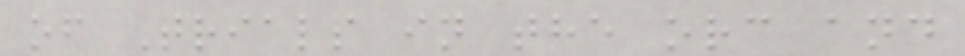of Trials in the orc and
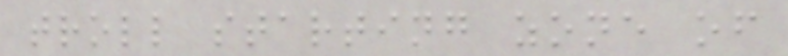troll starting zone of
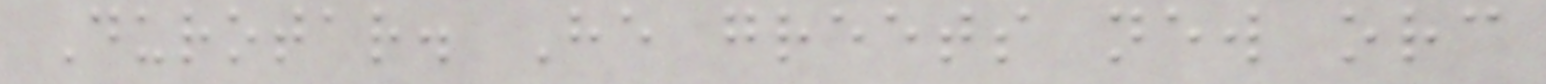Durotar. He greets new orc
